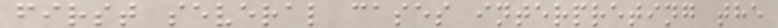first several cases interpreting the
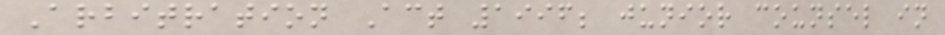Arbitration Act 1996; junior counsel in
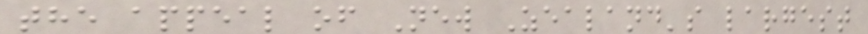the appeal of New Zealand's largest
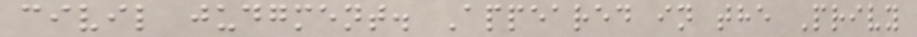civil judgment. Appeared in the Privy
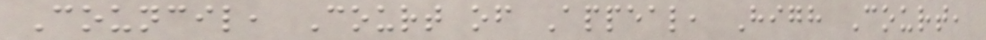Council, Court of Appeal, High Court,
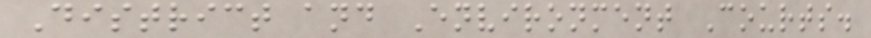District and Environment Courts.
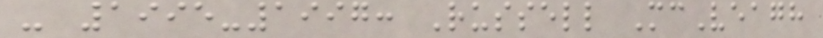- 1995-1997: Russell McVeagh
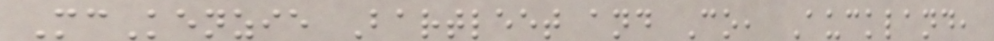McKenzie Bartleet and Co, Auckland,
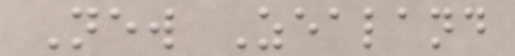New Zealand
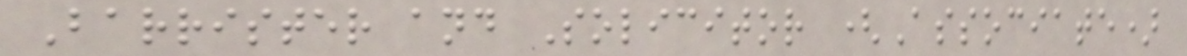Barrister and Solicitor (Associate)
